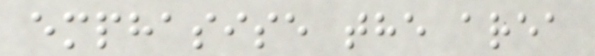emphasise the area
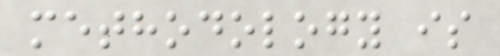methodology is
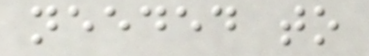needed to
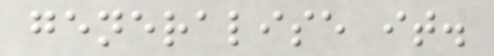generalise it.
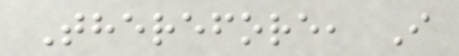Therefore, I
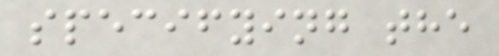specifying the
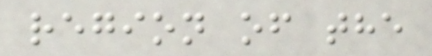region of the
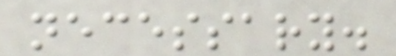necessary.
